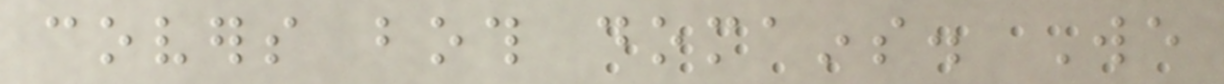covers both domains. We
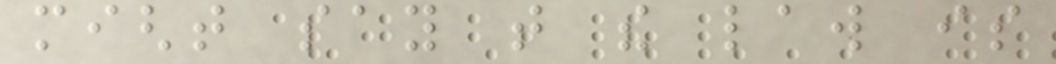might say that the law is
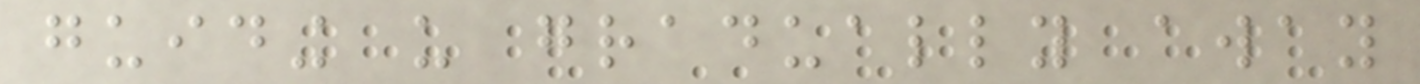guiding us gradually away
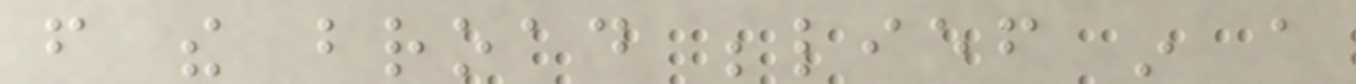from the broad belief in a
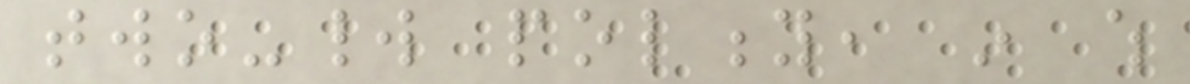two-world polity, in which
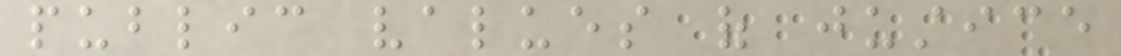public values of justice
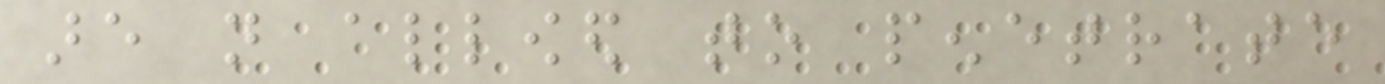are not allowed to penetrate
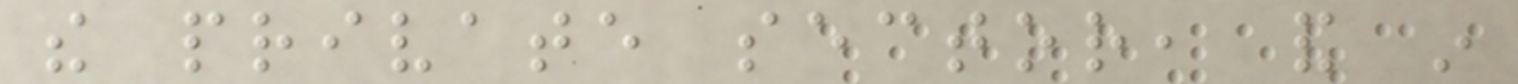the private sector, and in
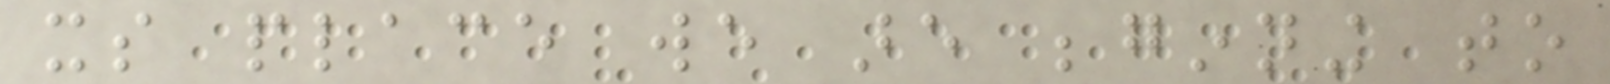its place we are beginning to
